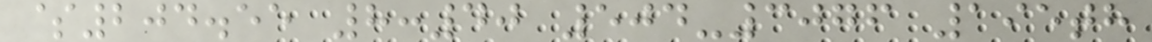$204.55 8:40 504-3076 195th
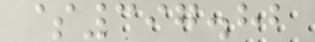$397.82
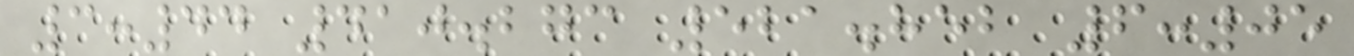3:44 410.273 521.852 6:05
